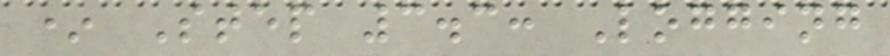* Step 3.3: Logging
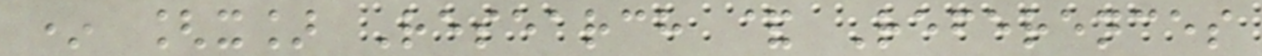* [x] Research & References
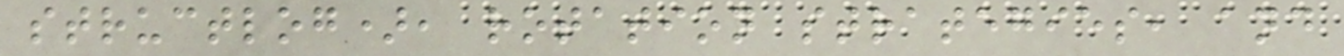structlog), rotation strategies, and
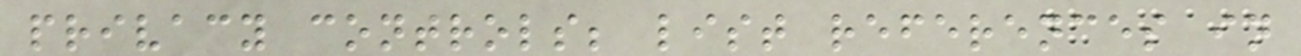privacy controls; list references in
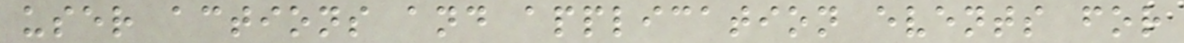user actions and application events for
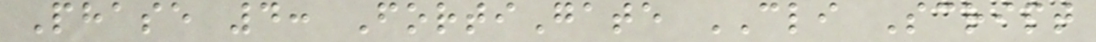Phase 4: FortiGate CLI Script
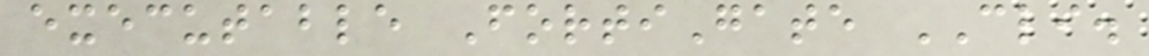executable FortiGate CLI.
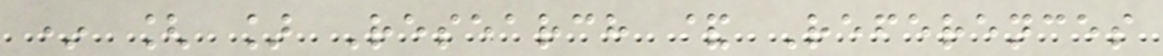* [ ] Research & References
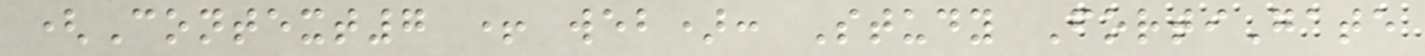(Context7 + web): Study FortiGate
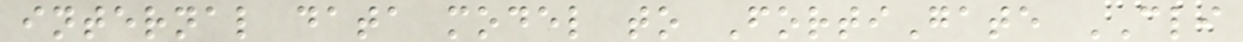internal data model to FortiGate CLI
